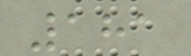181
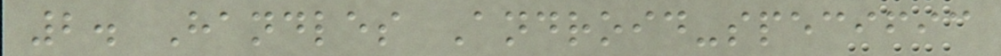2. Handles Android-specific
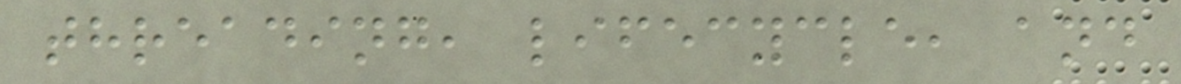threading, lifecycle, and
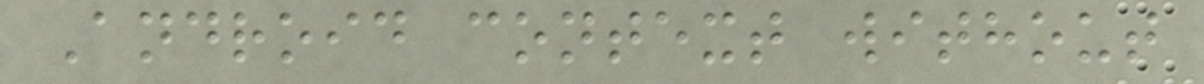Android context without
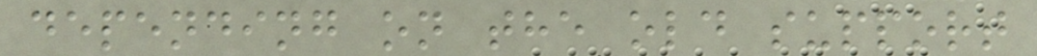depending on the old support
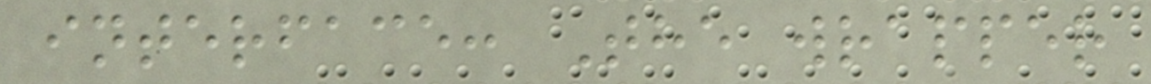interface: The wrapper
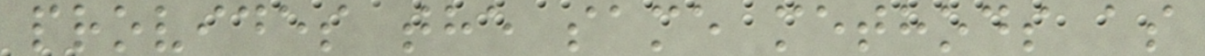provides the same methods as
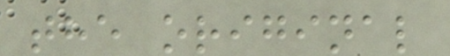the original
